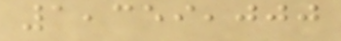1,359,000
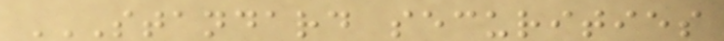STANDARD SECURITIES
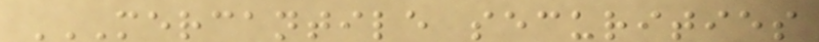MERCANTILE SECURITIES
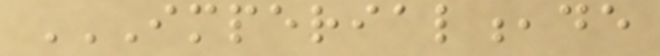IMPERIAL,DE
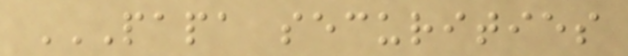PAPA SECURITIES
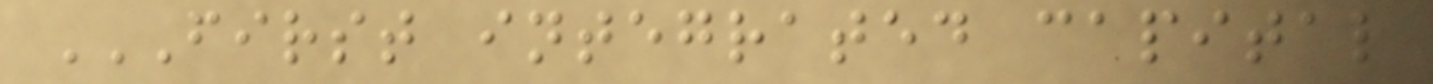FIRST INTEGRATED CAPITAL
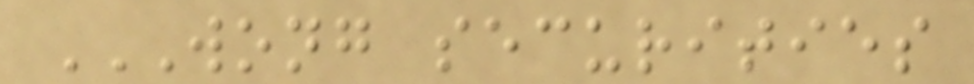WONG SECURITIES
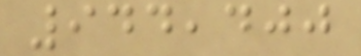944,400
